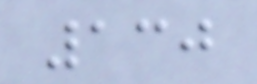130
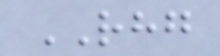RHG
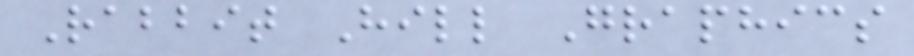Rabbit Hill Graphics
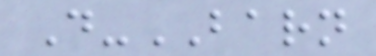D-BARN
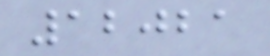12021
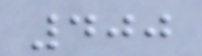400
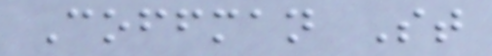Coffman St
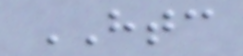HTC
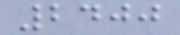2400
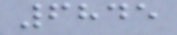6845
